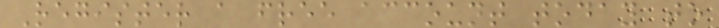Register a free account today to
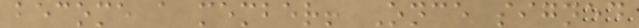become a member! Once signed
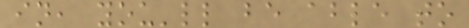in, you'll be able to
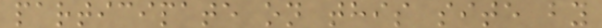participate on this site by
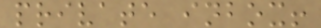private inbox!
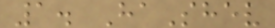1. HaShev
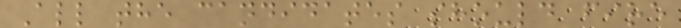All the candidates should fire
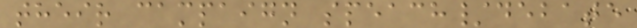their campaign speach/debate
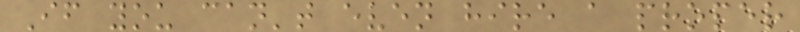If you can't even hire a proper
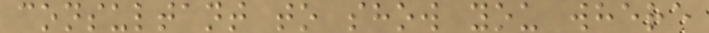consultant to show you where
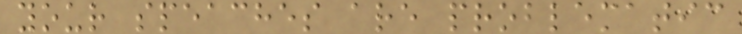your speaches are problematic
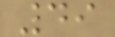49
